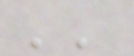''
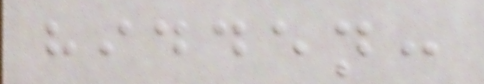hidden:
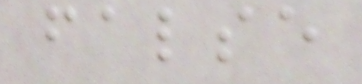false
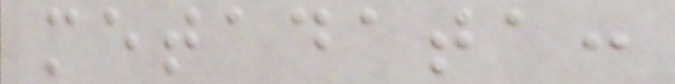metadata:
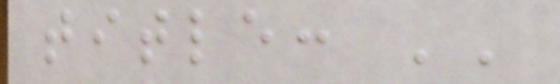title: ''
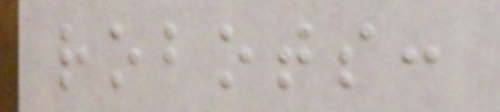robots:
